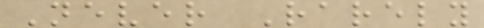Never Rarely
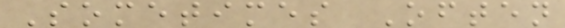Sometimes Often
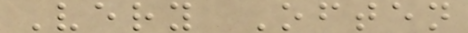Very Often
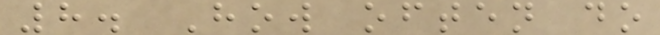8. How often do
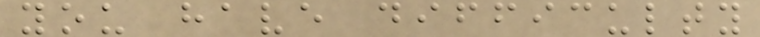you have difficulty
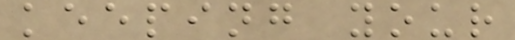keeping your
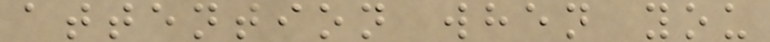attention when you
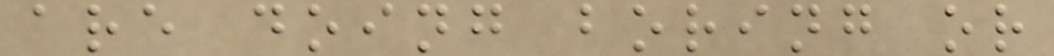are doing boring or
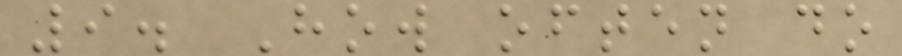9. How often do
